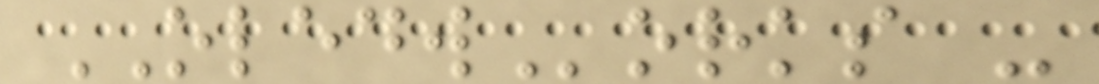OLEDWorks -
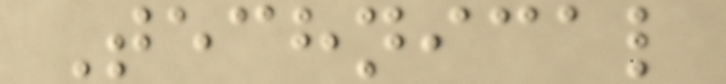Technical
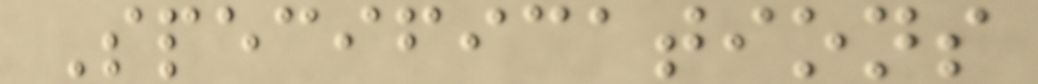Specifications
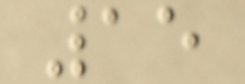15
